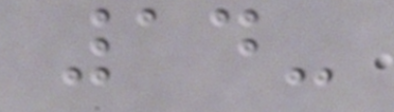14-
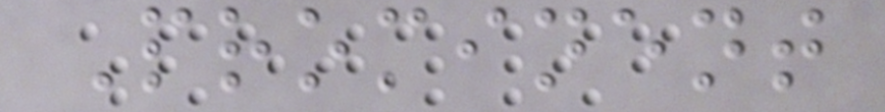Prominent
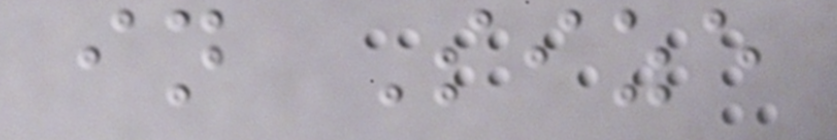in Size
